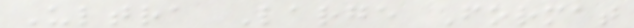Ultra Large Format
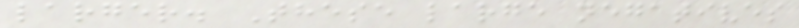larger. These large negatives
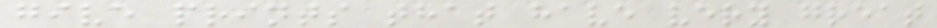give prints that have very great
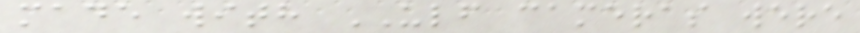made with ULF cameras were
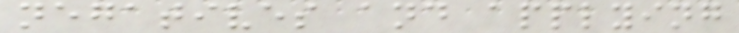negatives and applying
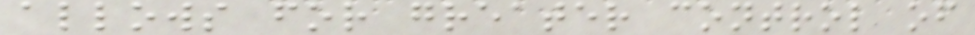allows for greater control of
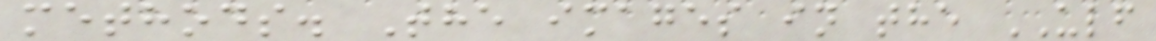methods. The images in the ULF
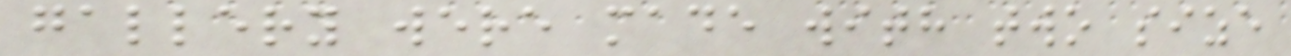gallery were made with two size
